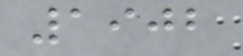1902
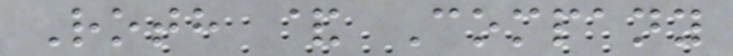Roth & Company
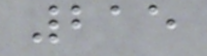215
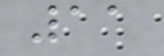11
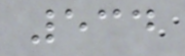534
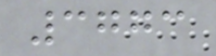3773
